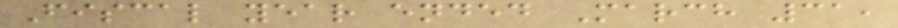Fiscal year ended March 31,
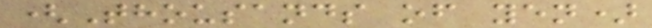(Thousands of yen)
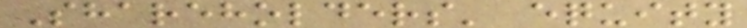Shareholders' equity
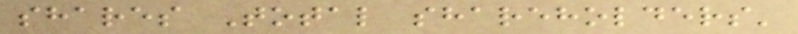shares Total shareholders'
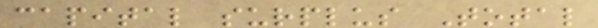capital surplus Total
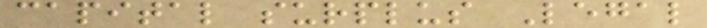capital surplus Legal
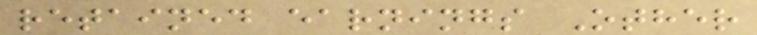retained earnings Other
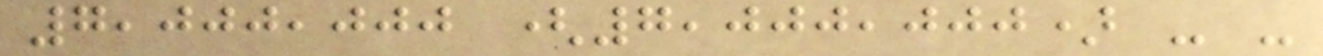7,000,000 (7,000,000) - -
